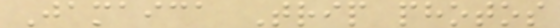Jamaica Trip photos
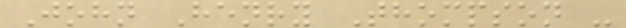John Henry Thompson -
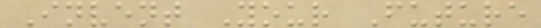Invent Your Future
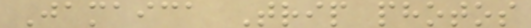Jamaica Trip photos
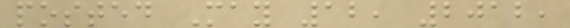posted May 12, 2012,
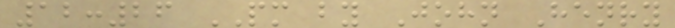12:26 PM by John Henry
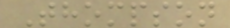Thompson
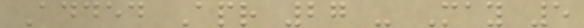Added Apr 27 - May 5
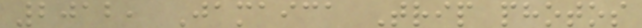2012, Jamaica Trip photos
